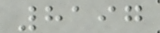8197
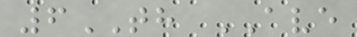6TH AVE
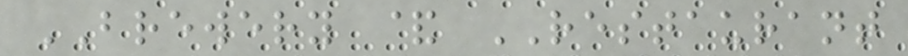BREWERY & RESTAURANT
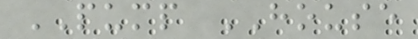PUMP HOUSE
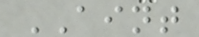AINT
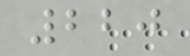220
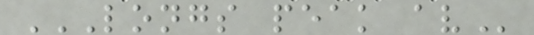LONGS PEAK AV
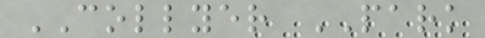COLLYER PARK
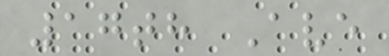17th Ave
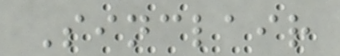Sinclair
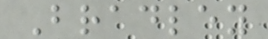Bradley
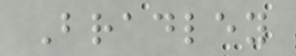Bradley
